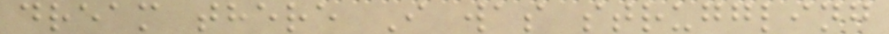dream there I was struggling
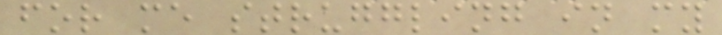for me struggling in my
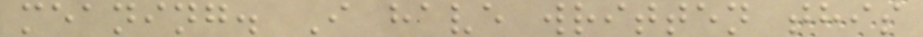meaning. I have written this
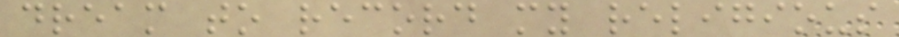dream to record my religious
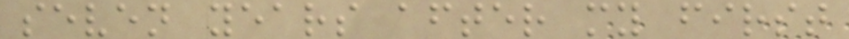seven years after my first
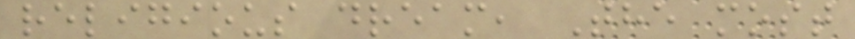religious dream, The most
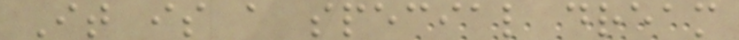It is a special dream
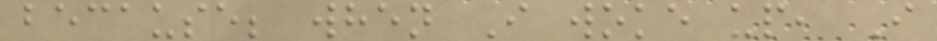because; when I woke up, I
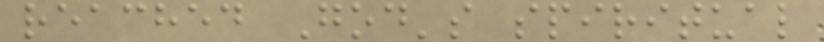reached God's spiritual
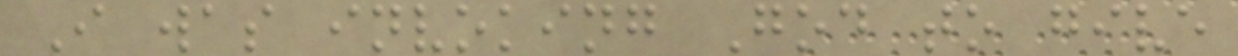I was invoking God to give
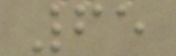65
